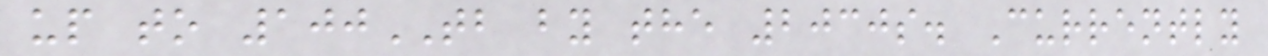up to 100TB by the 2030s. Currently
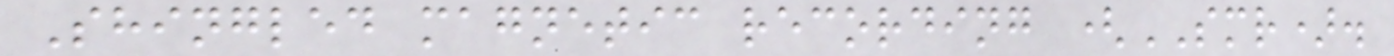Shingled magnetic recording (SMR).
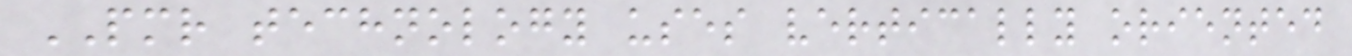PMR technology uses vertically oriented
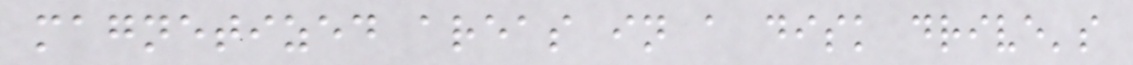magnetized areas in a disk drive's
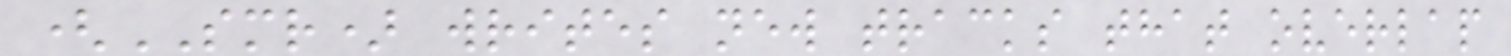(SMR) writes new tracks that overlap
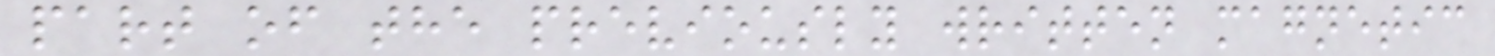part of the previously written magnetic
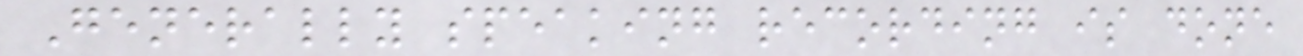Generally speaking recording is done
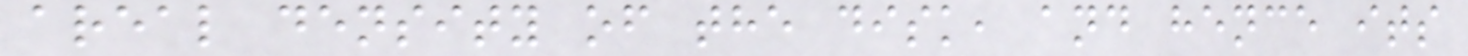areal density of the disk, and hence its
